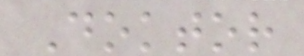Doktor
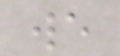we
